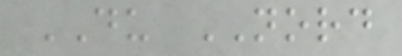DU NORD
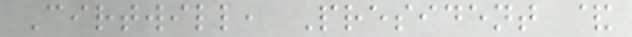Cirtwill, President &
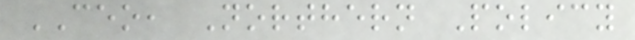CEO, Northern Policy
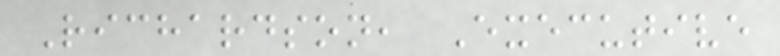Richardson, Executive
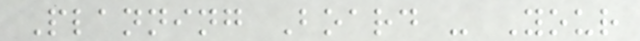Planning Board - Your
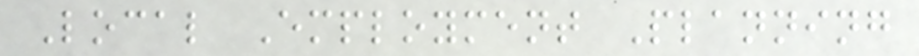Local Employment Planning
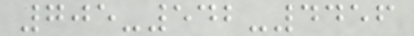705-542-4456
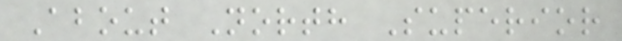About North Superior
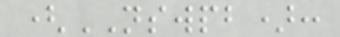(NSWPB):
